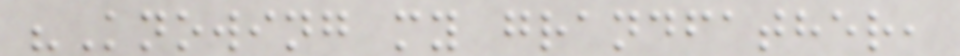"Knowing my grandfather,
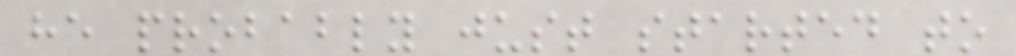he probably just started to
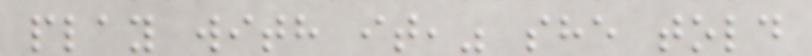play with it," she told
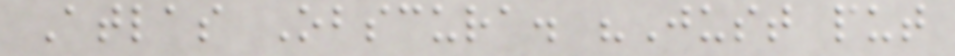Atlas Obscura. "Just put
